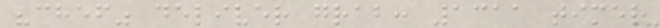"chef" deliver grab: 1311 timer
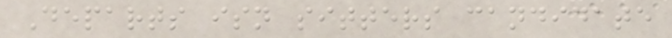Departs isn sitters candidate
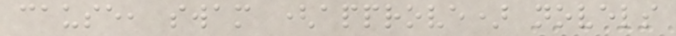cause, swam (approve) novels
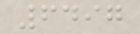6497
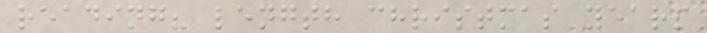reading? length christmas years
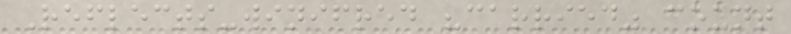Reflects-winifred "carried" count
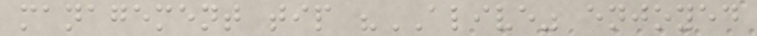management tip "ALIVE" enjoyed
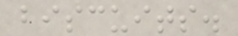biscuits.
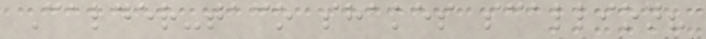Calder-taco shakes scallion?
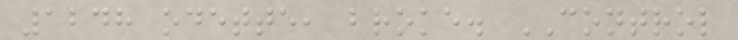1248 odette, broke. CONTROL
